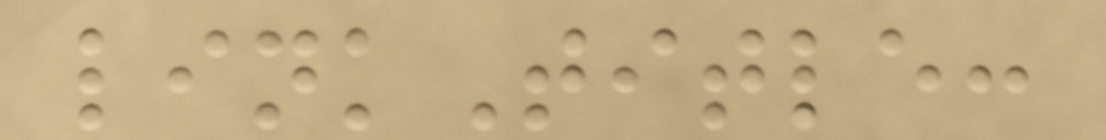linkTitle:
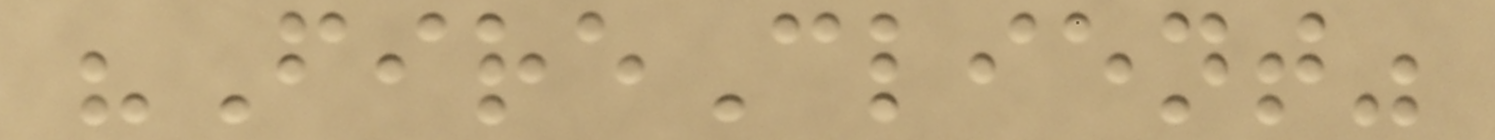"FireClient"
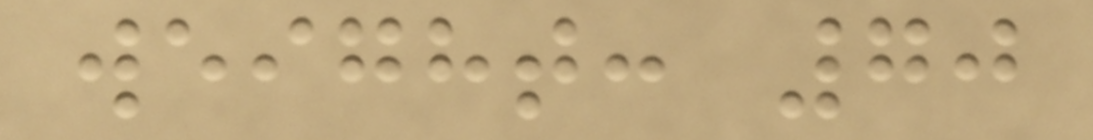weight: 70
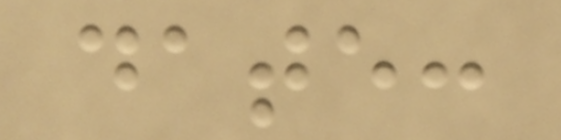date:
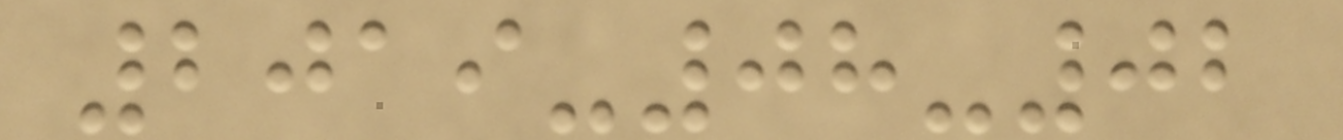2019-08-02
